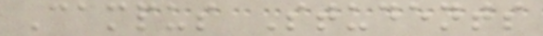Campus Students
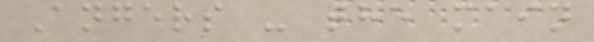Angers - the main
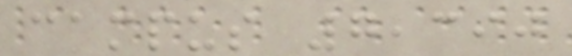campus 7,390
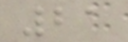21
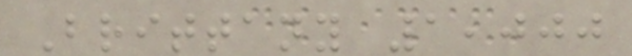Brittany 1,000
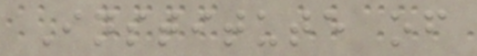Institute of
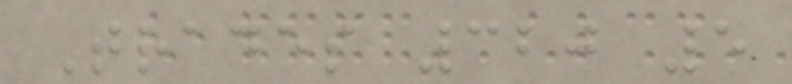Trades 320 5
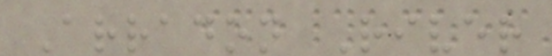Arradon River
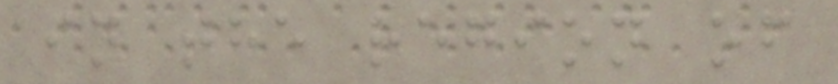in the region of
